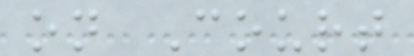on Court
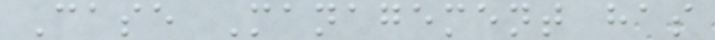Case Management has
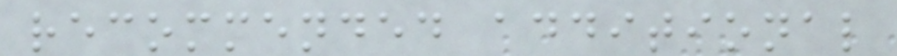recommended additional
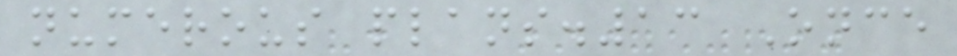numerous plans.13 Once
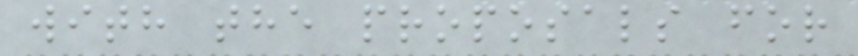with the proposals for
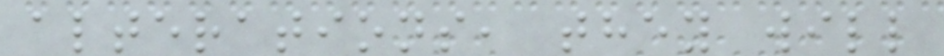alterations, they will
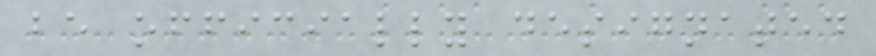be officially designated
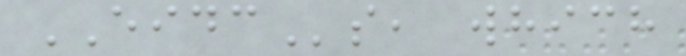EIDCs, which
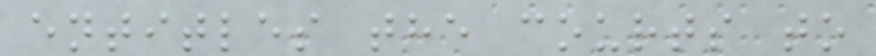entitles the courts to
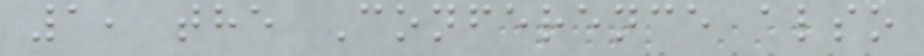1, the Conference also
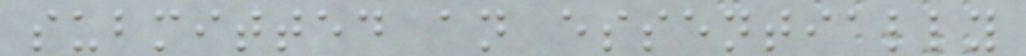submitted an essentially
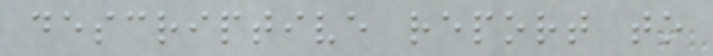descriptive report to
